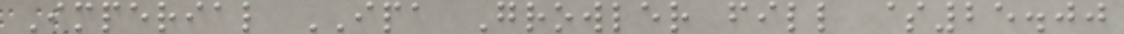Imperial IPA Growler fill $25.00
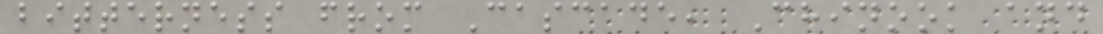bitterness from Cascade, Chinook and
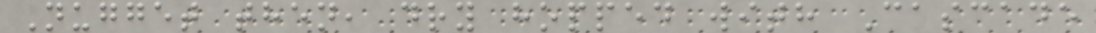Nugget then, dry hopped with Cascade
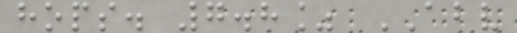hops. 7.8% ABV
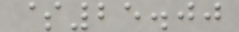$25.00
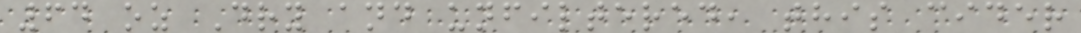64 oz Dry and unfiltered, this cider
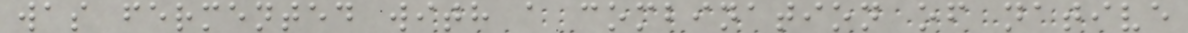was fermented with a combination of native
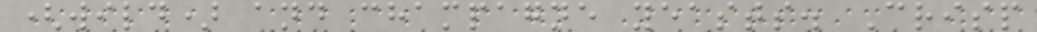(wild) and champagne yeasts. Crisp
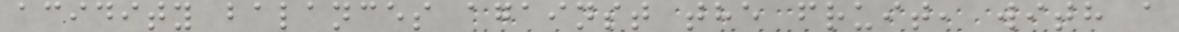acidity balances against the fruit, with a
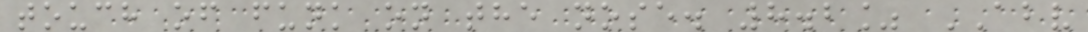touch of funk on the nose. 8.2% ABV
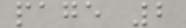page 2
